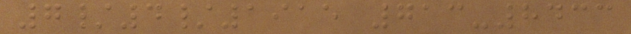7/4/1915 713-8433
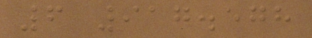6 917.578
